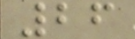26
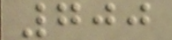700
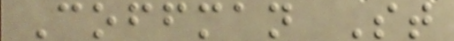Coffman St
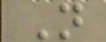N
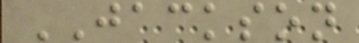JACKSON
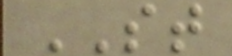ST
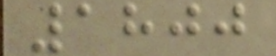1800
